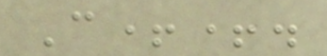C++.
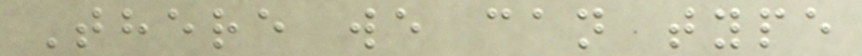There we can type
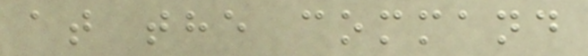at the command
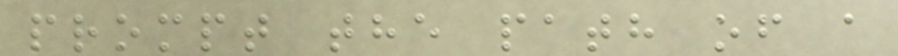prompt the path of a
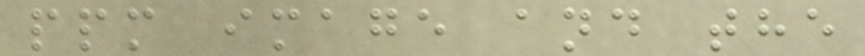ppm image and the
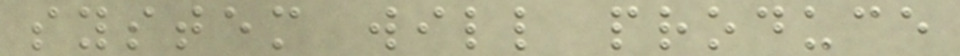system will produce
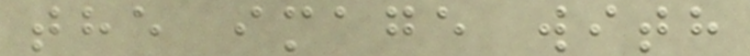the image with
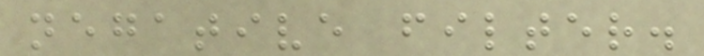negative filter.
